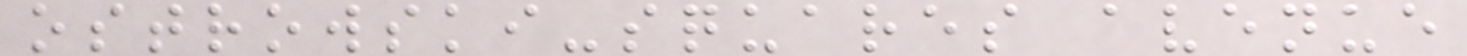ostrowski-squares avenue
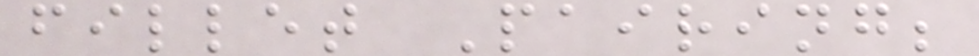fillet Pairing;
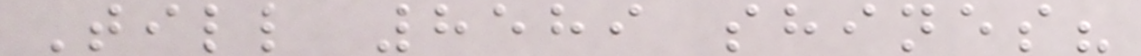Till 8589 shines?
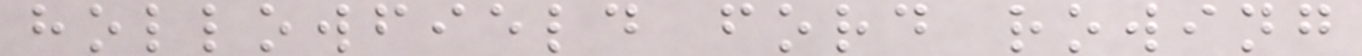hollowfield ford rowing
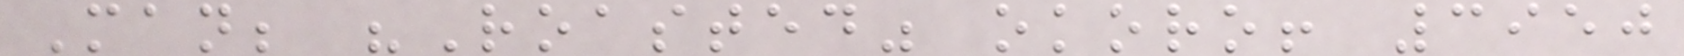Man; "Roasted" okoro! 3950
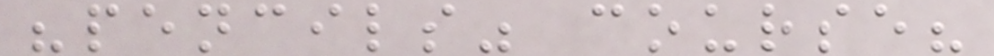"pencils" course?
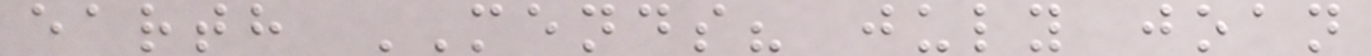earth MENDS? july joan
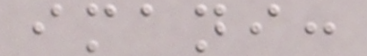imani:
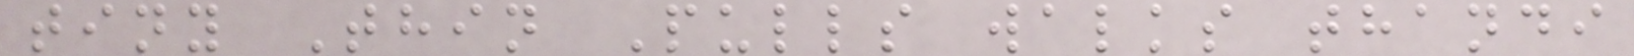tiny Thin Pulls walks thandi
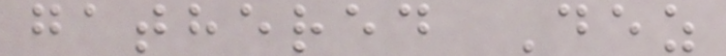gathered Dez
